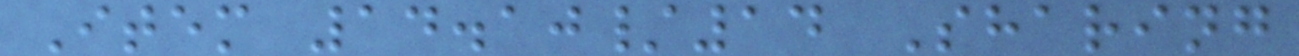Item 14.10/14 Sharing
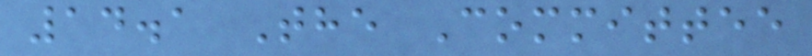14.1 The Committee
